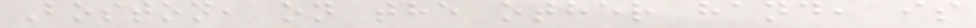Boston, on the other hand, is
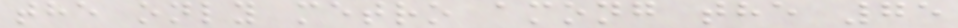the only metro among the 75
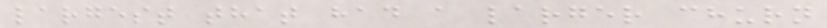largest that had a larger churn
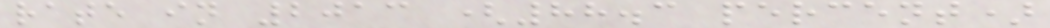rate in 2013 (88.3 percent)
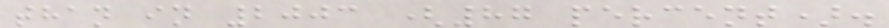than in 2003 (87 percent).
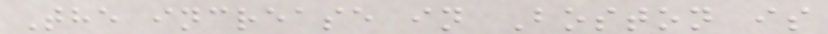The increase in Boston is
